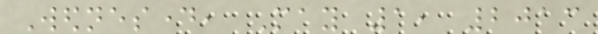Wednesday, May 1, 2013
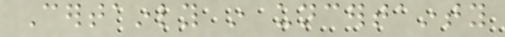Certainly in uncertainty
